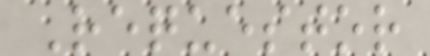Requestor
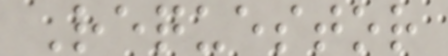Requestor
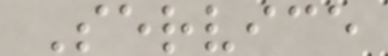Service
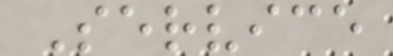Service
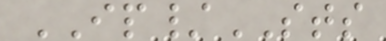IP/STS
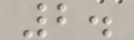2.
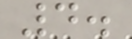4.
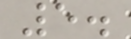5.
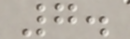7.
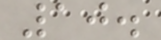10.
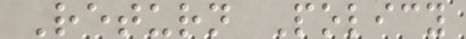Return Policy
